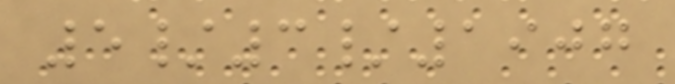5/3/1907
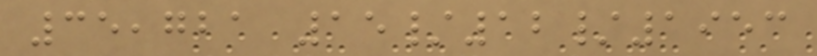35,721 15/12/1953
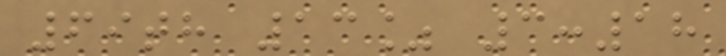69th 13% 3:18
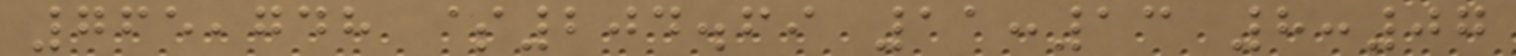765,748 $204.69 11:13 8:07
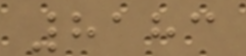8183
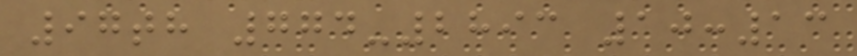97th 774-2893 10:13
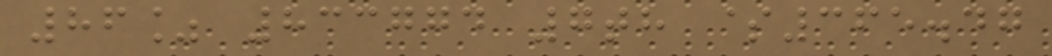86% 833774 7th $365.47
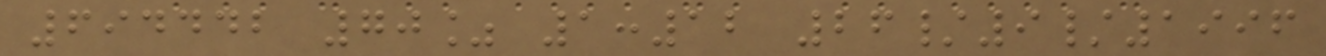694442 70% 1:12 26/9/1996
